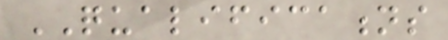QUALIFICATIONS
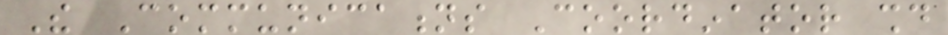The Communications Coordinator should
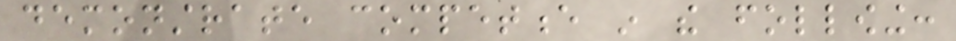demonstrate competence in the following:
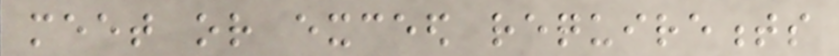meet or exceed requirements
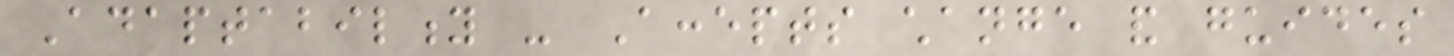Adaptability - Accepts change and guides
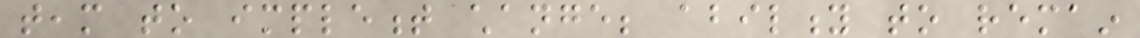team to implement change; ability to remain
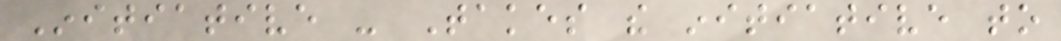Initiative - Takes the initiative to
